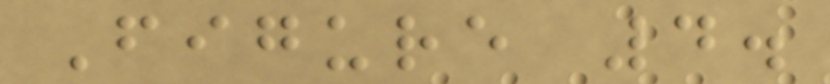Figure 4.
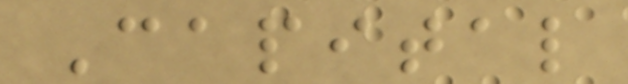Capital
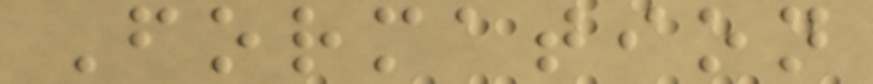Formation
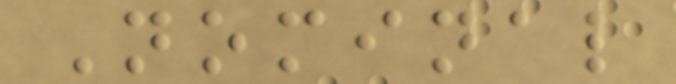Nominal
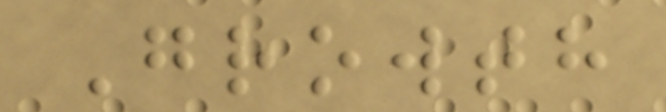Growth
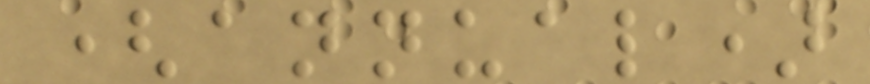(annual)
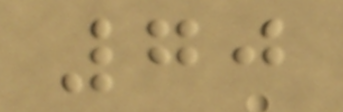70
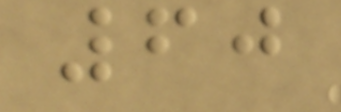60
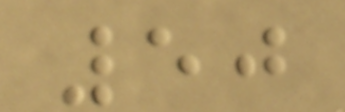50
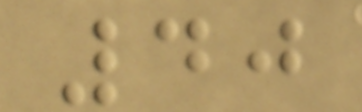40
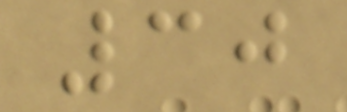30
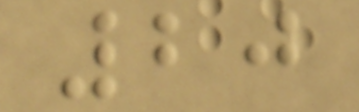20
